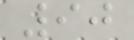90
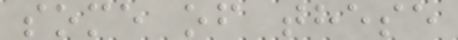some of these
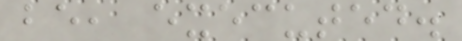be, executed.
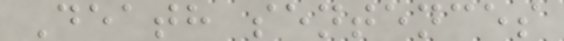Death sentences
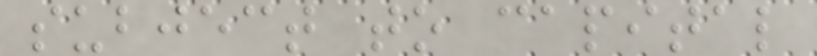subject to capital
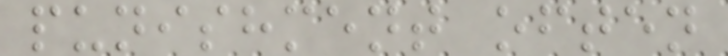punishment often
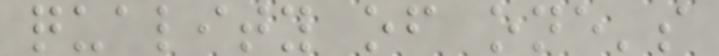quality of one's
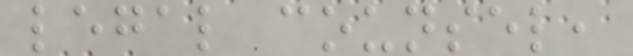legal counsel,
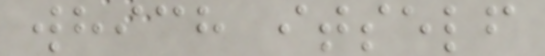which itself
